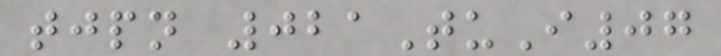tjpn 021TuI07
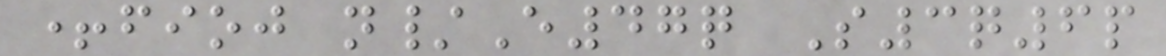+fioj n/E47q S3q6p
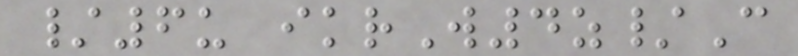/6u ikrW4z/C
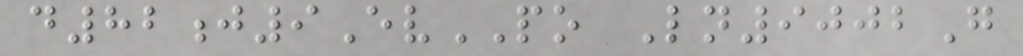d82j9EvPO Ln9002G
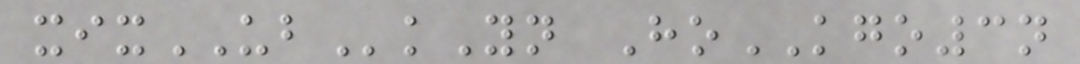xixUBkYn HoKGO3n
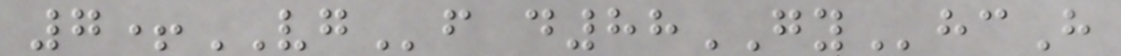7+VGf d88GYhcH
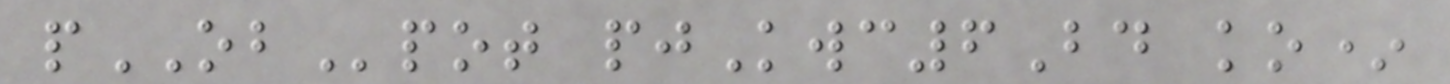pOBpot pjKwc6Bd ko*
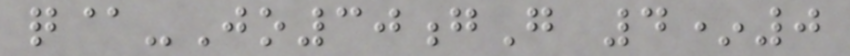q@-Jo30gG 4*0
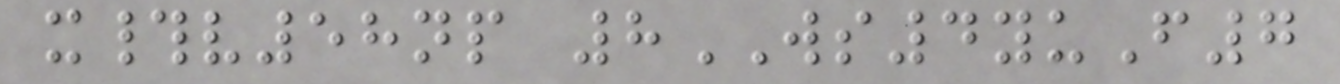x#v58np 8WS4yuF7
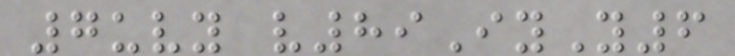7uvy v89IyY6
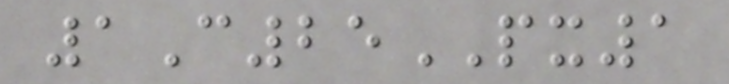1C25PX1
